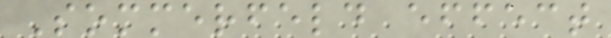Sommerfeld effect
